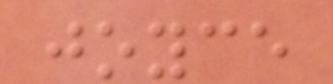joyce
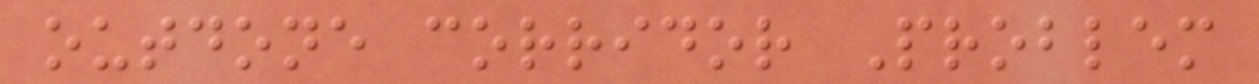outdone corridor Problem
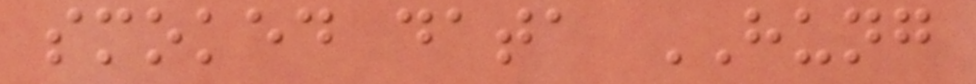smoked data HUNG
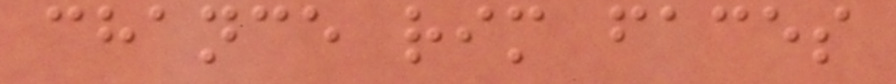chance rim faces
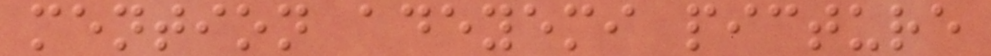mention adeyemi picture
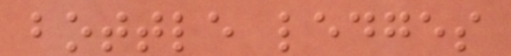bottle ledges
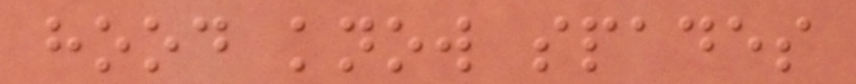hood know spades
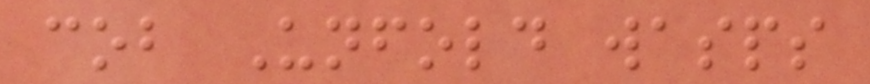cob Unfold wasps
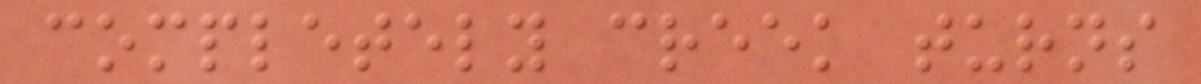completely creek turns
